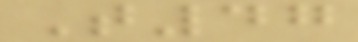T47
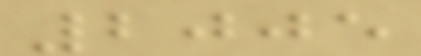2005
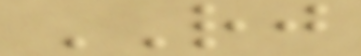RJ
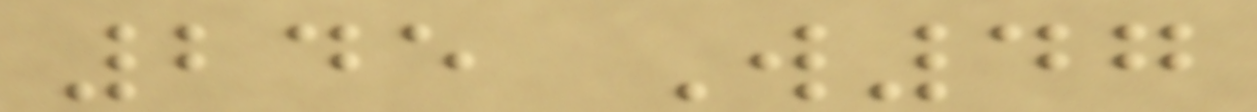245 W47
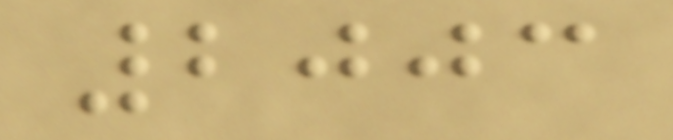2003
